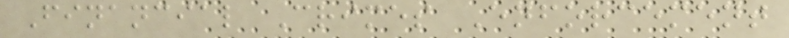Financial Crimes Enforcement
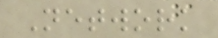Network
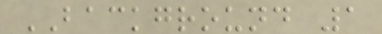BACKGROUND 1
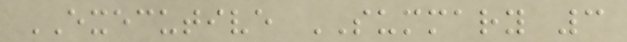EXECUTIVE SUMMARY 3
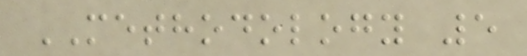METHODOLOGY 5
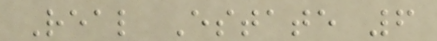Real Estate 6
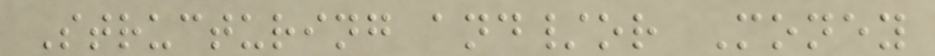Structuring and/or Money
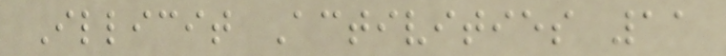Illicit Activities 11
